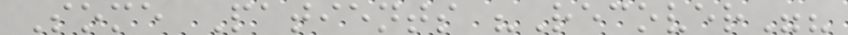Some Patients "Recover"?
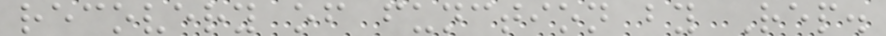recovery of function by Rep.
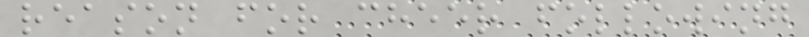reason for cheer following
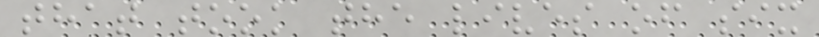that took the lives of six
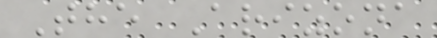The Arizona
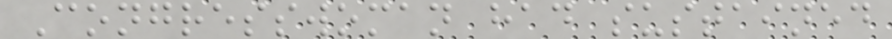Congresswoman had sustained
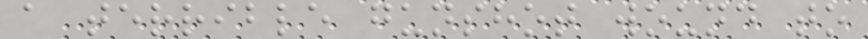a terrible gunshot wound to
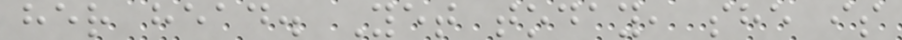her head. Yet today, she is
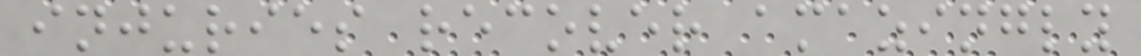injuries recover amazingly
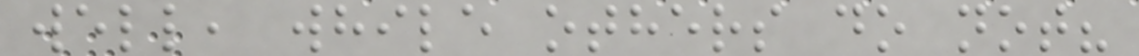well, while others do not?
